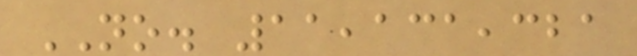NO. 11,131,321
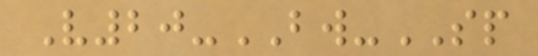V20-BW-SP
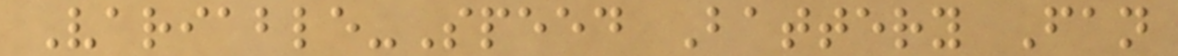Variable-Speed Battery Fan
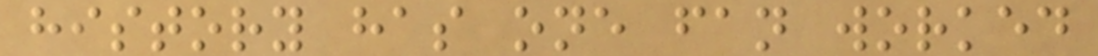history has one fan worked
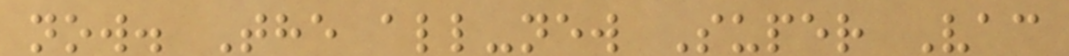now. The all-new Super Vac
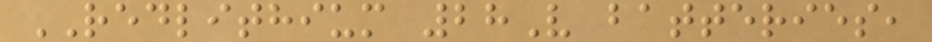REDLITHIUM 28V batteries,
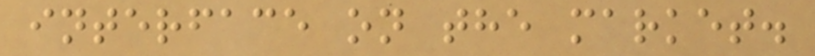interface on the market.
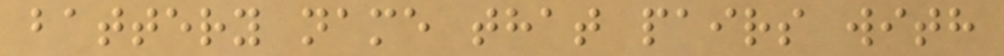battery name that pairs with
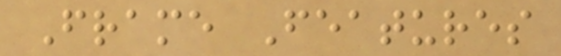Frame Features
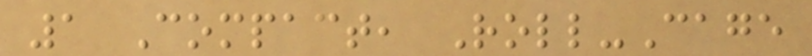1 Compact, Roll-Cage
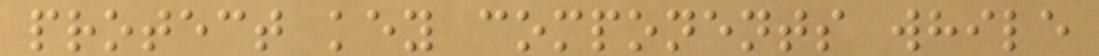protect key components while
